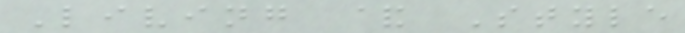Living & Style
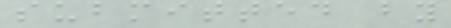submitted by
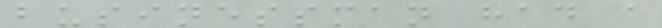businessman had a
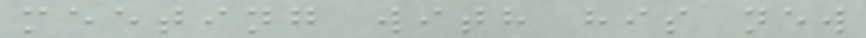meeting with his new
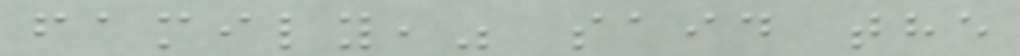family," said the
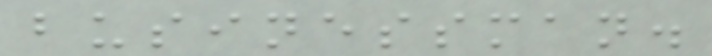businessman.
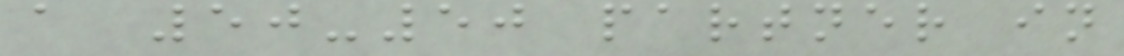a 50-50 partner in
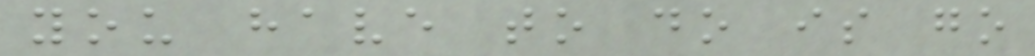you have to do is go
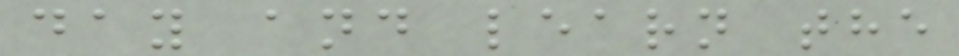day and learn the
